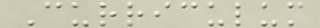Curriculum
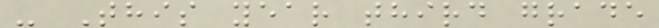- This year third grade
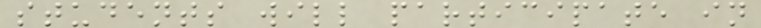students will participate in
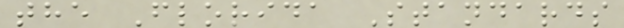the Florida Standards
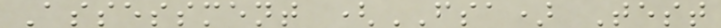Assessment (FSA) Test
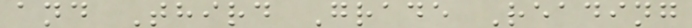and Third Grade Reading
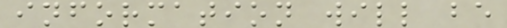information will be
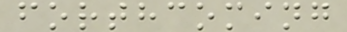forthcoming
